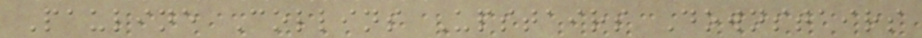Pauline Collins Upstairs Downstairs
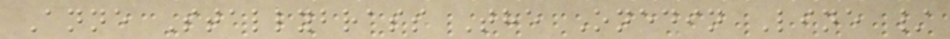Anne Stallybrass The Onedin Line /
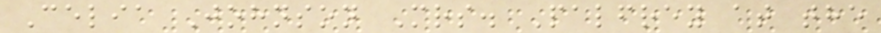Celia Johnson Mrs. Palfrey at the
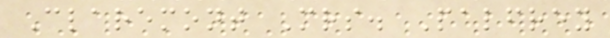Claremont Mrs. Palfrey
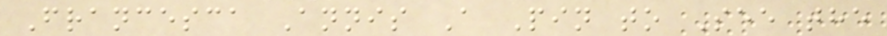Francesca Annis A Pin to See the
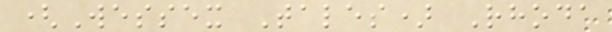(Wessex Tales) Rhoda
